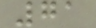71
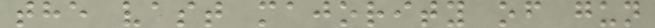the vast majority of gun
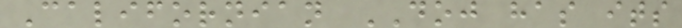Californian DOJ has its
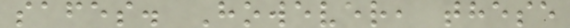safes. However, these
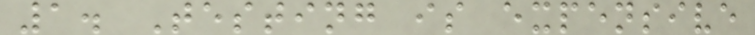1. Testing is expensive
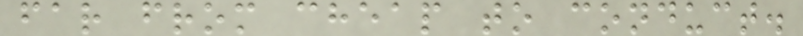far from cheap to conduct.
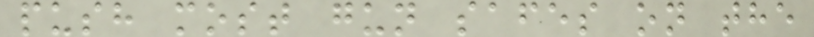push most gun safes on the
